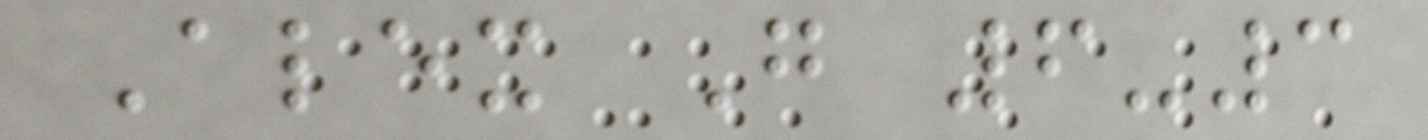Alex G 6-3
